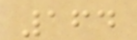164
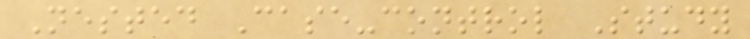Nested Case-control Study
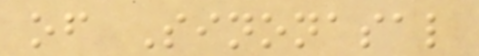of Sinonasal
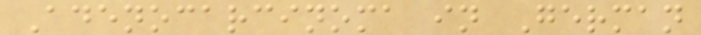Adenocarcinoma in German
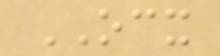OCX
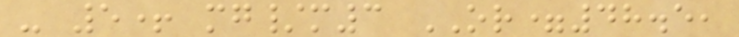- 5+ mg/m3 OR=48.5,
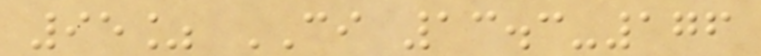95% CI 13.3-176
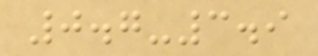0.7-3.9
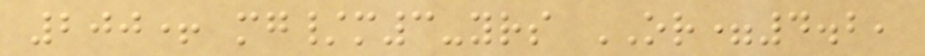200+ mg/m3-yrs OR=4.2,
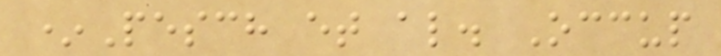*Pesch et al. Occup
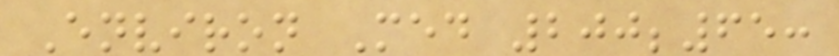Environ Med 200;65:
